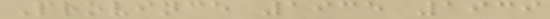Province 1935 1939
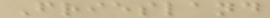Friesland
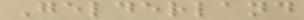Gelderland
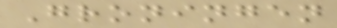Groningen
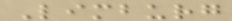Limburg
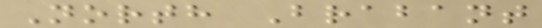North Brabant
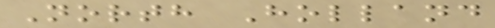North Holland
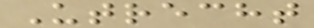Utrecht
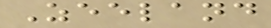Zeeland
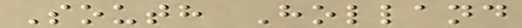South Holland
